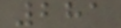281
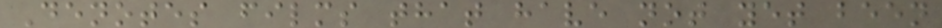Denotes films that have not yet been
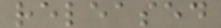released
